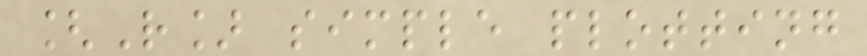[R] simple plotting
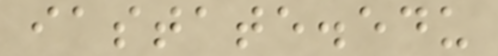iastate.edu
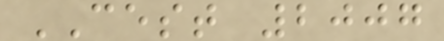CEST 2007
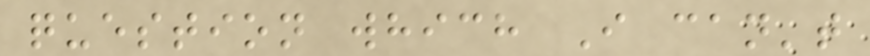question which I can't
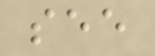see
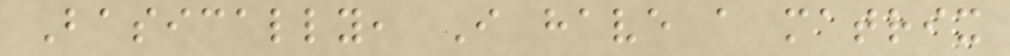Basically, I have a matrix
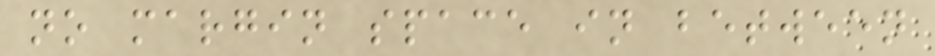no margin space in between
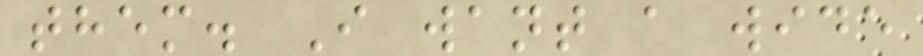them. I want a wide
